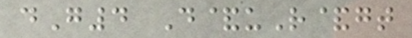dG4 D&uR&gt
